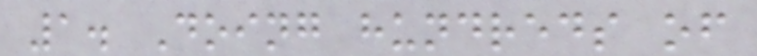1. Doing hundreds of
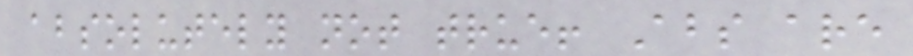absolutely not true! Abs are
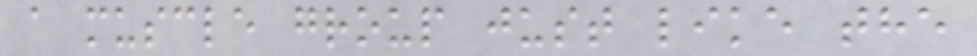a muscle group just like the
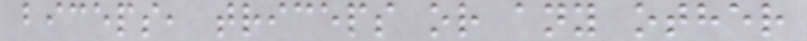biceps, triceps or any other
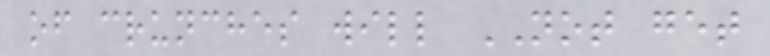of crunches will NOT get
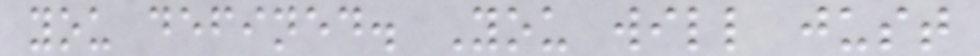you defined. You will just
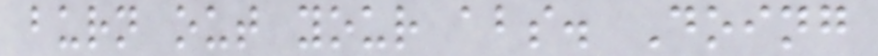burn out your abs. Doing
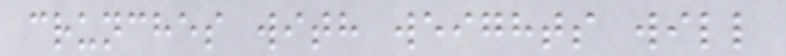crunches with weights will
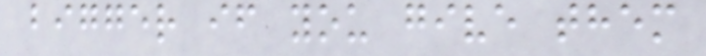bigger if you give them
